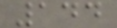144
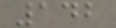142
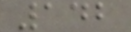142
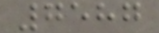7587
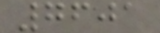7601
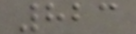823
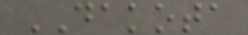DAKOTA
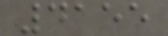4155
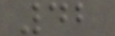42
